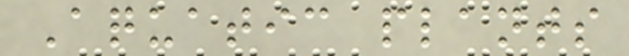Aquatic plants
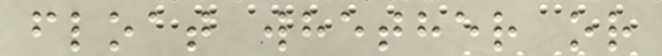float whether or
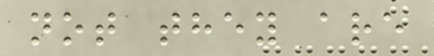not they are
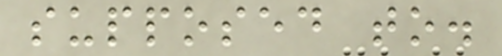supposed to.
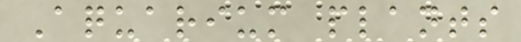Aquarium plants
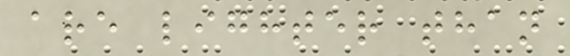are lighter than
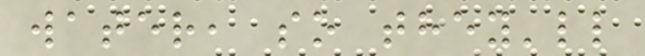water, so they'll
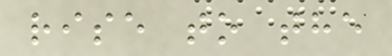rise to the
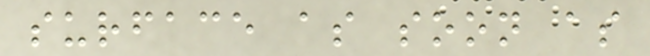surface as soon as
